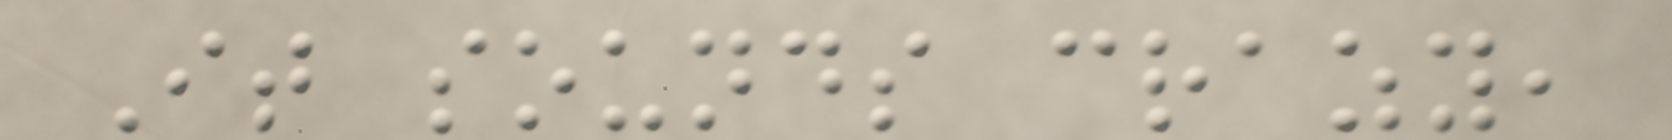It sounds crazy,
